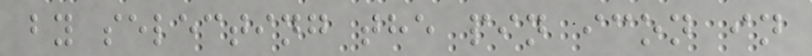by selecting the pin icon in
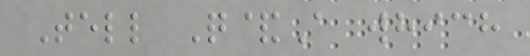Tell Q&A which
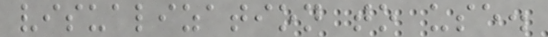visualization to use.
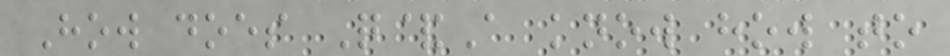How does Q&A know how to
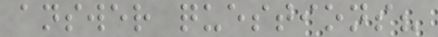answer questions?
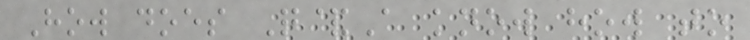How does Q&A know how to
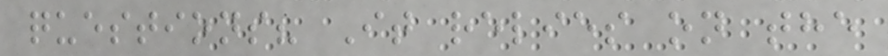questions? It relies on the
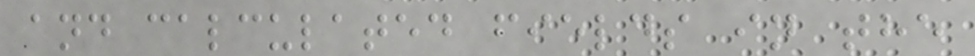and calculated fields in the
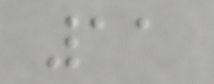11
